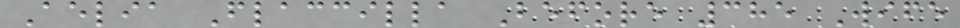Aelia Flaccilla Before 385 Wife
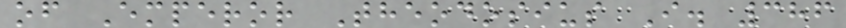of Emperor Theodosius I. 386
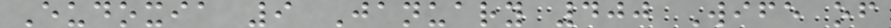Eudoxia 9 January 400 Wife of
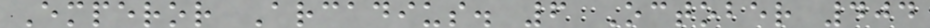Emperor Arcadius. 6 October 404
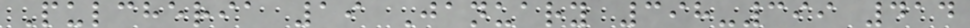Pulcheria 19 January 398-399 414
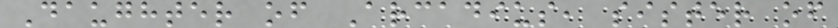Daughter of Arcadius, sister of
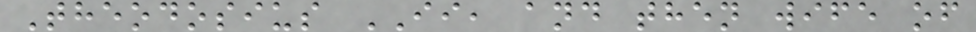Theodosius II, and then wife of
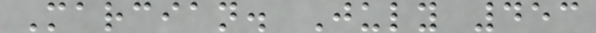Marcian. July 453
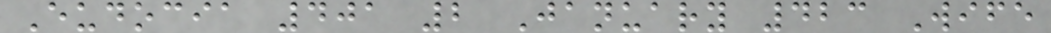Eudocia 401 2 January 423 Wife
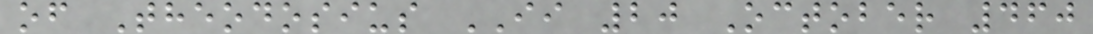of Theodosius II 20 October 460
